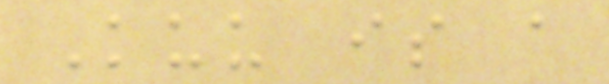Kuu is a
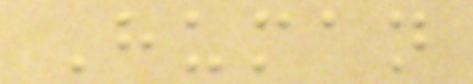Human
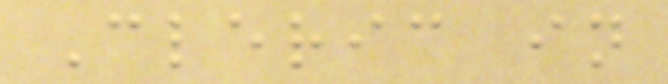Cleric in
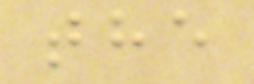the
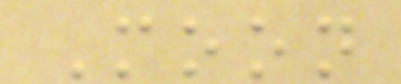Moon
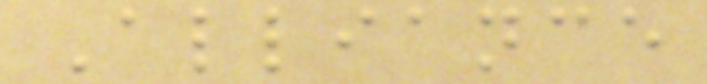Alliance
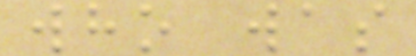who was
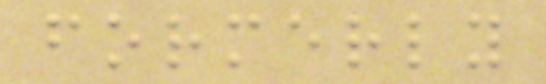formerly
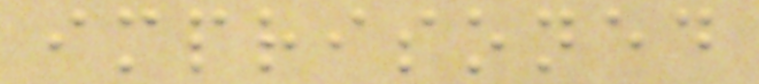imprisoned
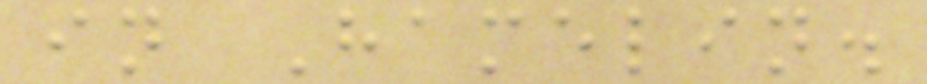in Hamelin.
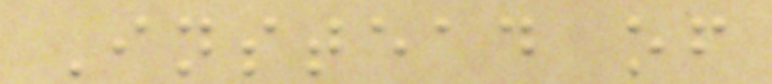Instead of
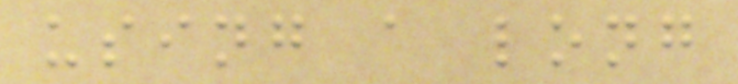using a long
